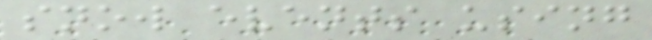snow events using
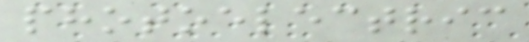photoelectric
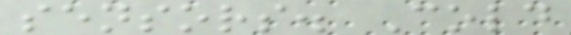sensors. Cold
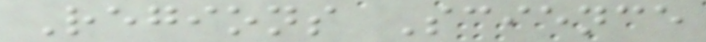Regions Science
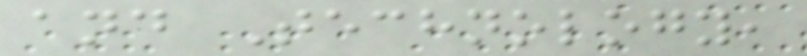and Technology,
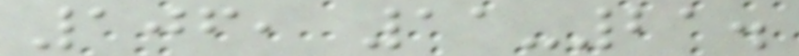106, 11-21.
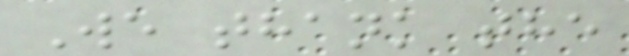We thank the
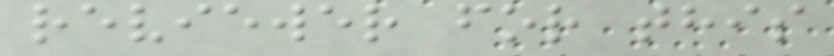reviewer for this
